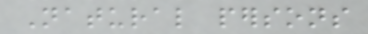Natural persons
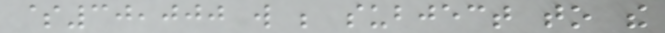$30,000 will be subject to the
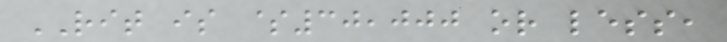RIT is $30,000 or less,
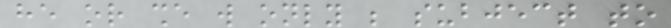he or she will only be subject to
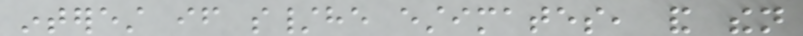interest if s/he estimates, and then
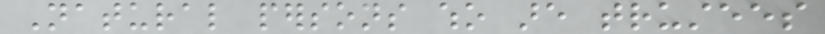Natural persons who are trustees
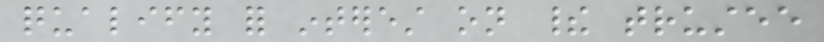qualify for interest on their trustee
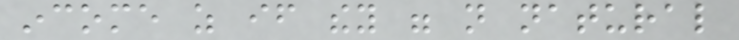income as if they were not natural
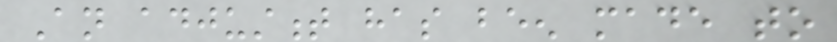An adjustment has been made to
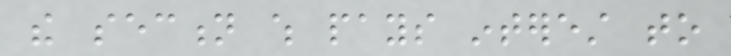the section which pays interest to
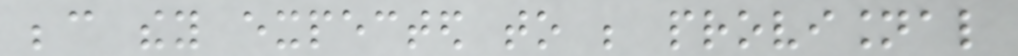because they expected to be provisional
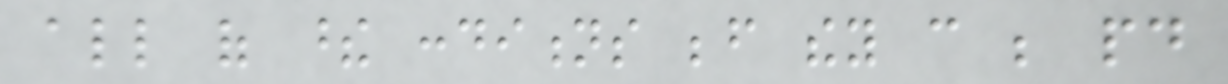all of these conditions before they can be paid
